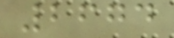2674
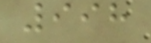998
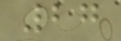27
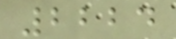2224
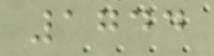1744
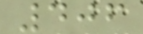406
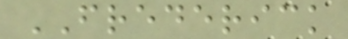FREDERICK
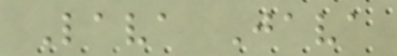Lava Java
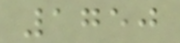1750
